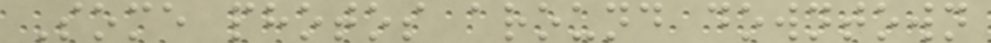Some photos around downtown
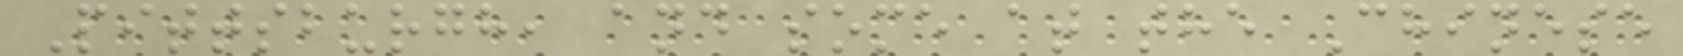Pittsburgh, and some at the Chinese
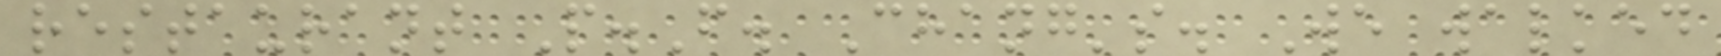restaurant P.F. Chang's. We walked
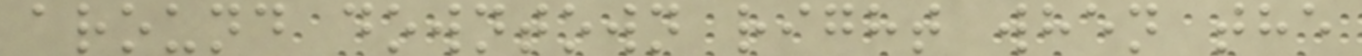around downtown right when the
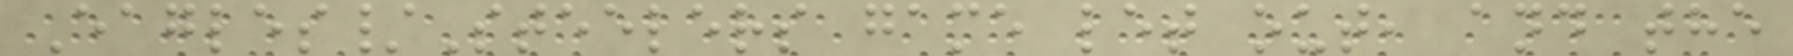Eagles/Steelers game let out, and the
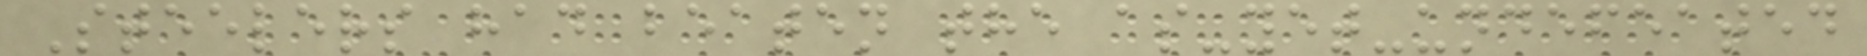Steelers had beaten the as-yet-undefeated
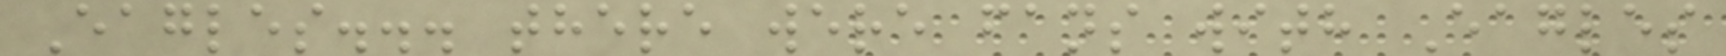Eagles... there were fans with Eagles
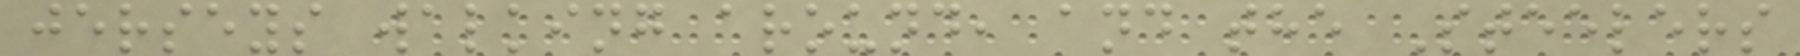jerseys walking around, and the Steelers
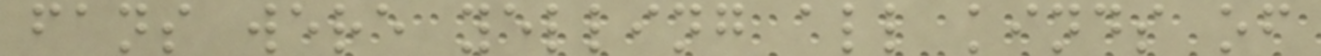fans were yelling all kinds of
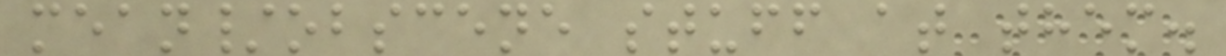mean/obscene stuff at them.
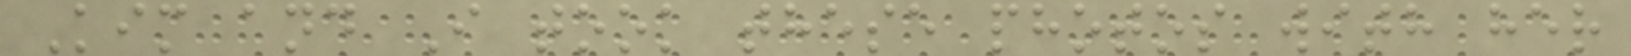Kim and I took these photos with her
